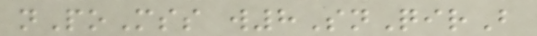nPoMss w8SnQirB
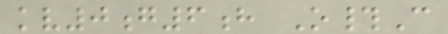kv0g6h O#C
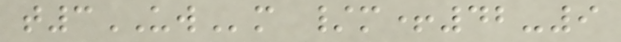t3UWm /m+42-9
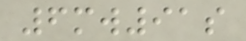6mw91s
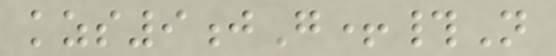kzs9jG+#N
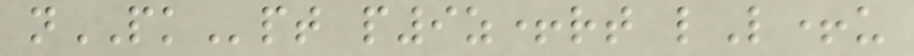nPKpt p9z+rt lL+u
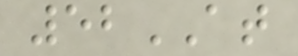52AT
